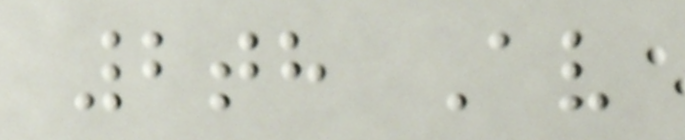2th Av
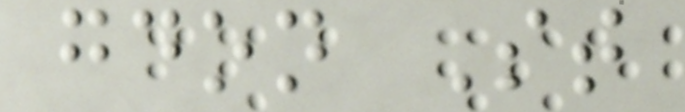gdon St
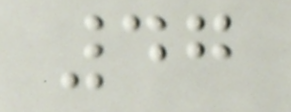47
